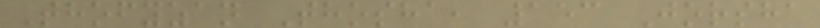Thofyzan Thosha, 153 Jorsha
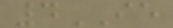4IE
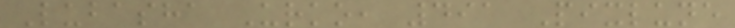Lubasha Urko, 491 Pixlune
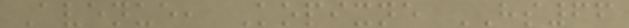Avenue, Kopixne HS66
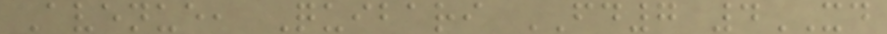Avenue, Quibari FD7 4XD
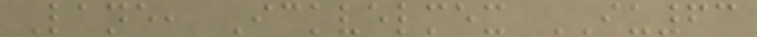Lane, Ickvelmex IU63
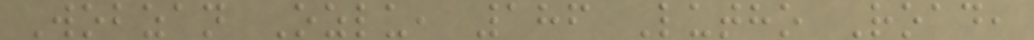Wobzan Ozlu, 186 Lutho Road,
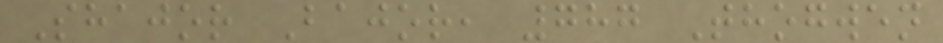Shajor Bajor, 787 Thogwen
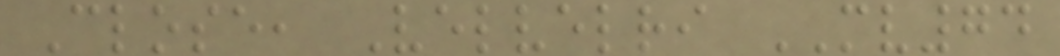Close, Velvelri MV74
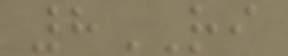8RI
